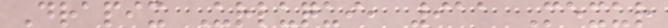Drapix Urluqui, 911 Mexur
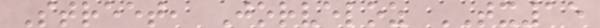Street, Jorveloz TX15
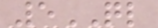5QL
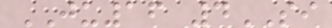JU16 4SI
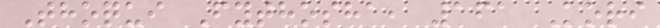Thoqui Fythosha, 161 Kori
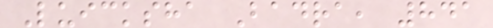Luicksha Badra, 841
